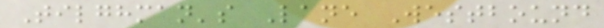Tilghman's Lane Westbound
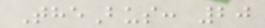TheBus: 20
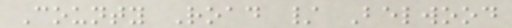County Road / Belwood
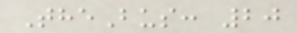TheBus: 20
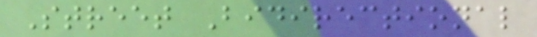Street Bidirectional
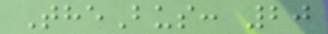TheBus: 20
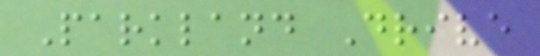Parkland Drive
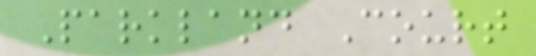Parkland Court
